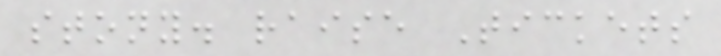stony. raise Tickets
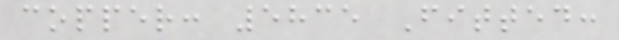copper: 5835 Fitted:
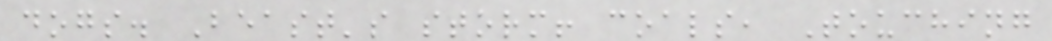dogs. Beast's storm! coals, Touching
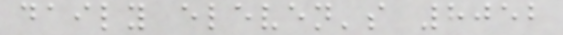daily eleven's 8052
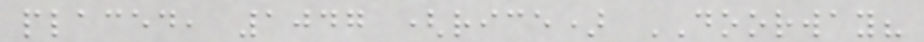placed, 1047 (rice) DOORWAY?
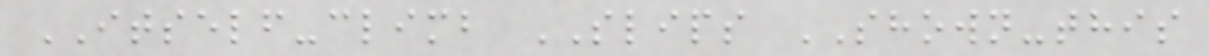ITSELF-climb SLIPS SHOWN-this
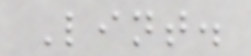Lint.
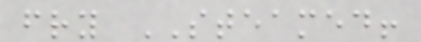fry STEAMED!
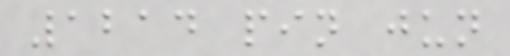1214 pin jun
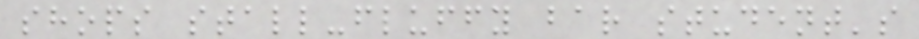shops stall-fluffy bar student's
